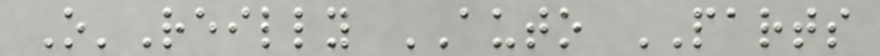O'Reilly AUTO PARTS
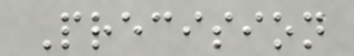Precision
